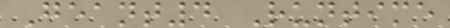Geant4 Runtime
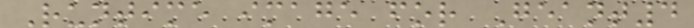Runtime image for Geant4
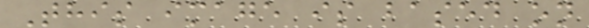This image is based on
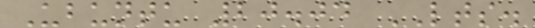Ubuntu 20.04 LTS.
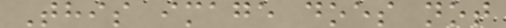This image does not
